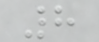8
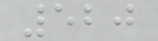520
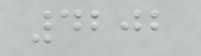4202
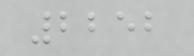2252
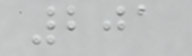201
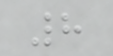8
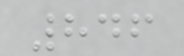846
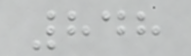848
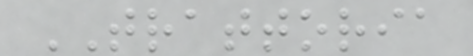TRATTORIA
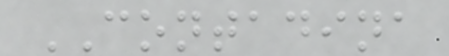CONTADINA
